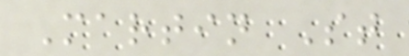Martin St
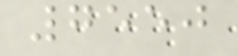7550
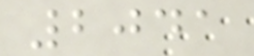2041
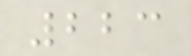223
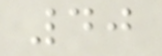40
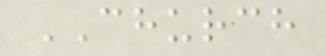CHURCH
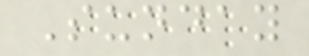Sunday
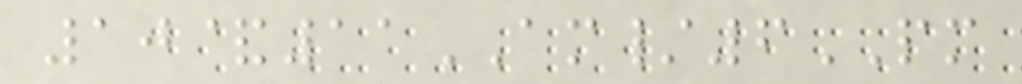10&11AM/6PM
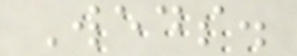Weds.
